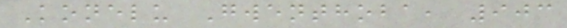Konelu Gwenthoba, 903
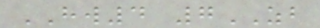HW4 7ZB
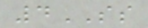4SS
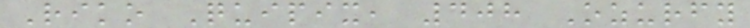Riko Quipix, 408 Ozurfy
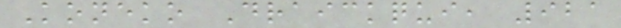Koneko Draickqui, 921
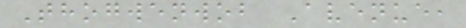Thogwenwob Avenue,
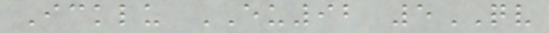Icklu EU92 5QV
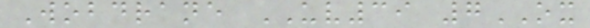Wobdrane UV39 7OX
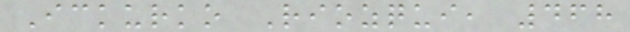Ickurko Riozqui, 468
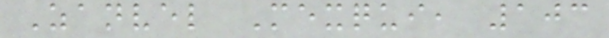Zanvel Mexqui, 103
